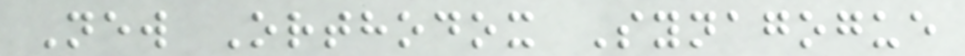New Orthodox Synagogue
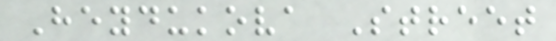Heydukova Street
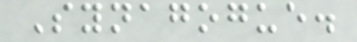Synagogue.
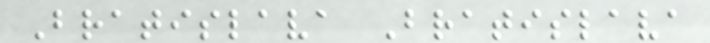Bratislava Bratislava
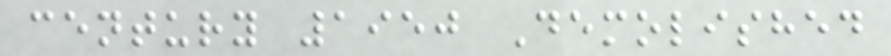century 1950 Demolished
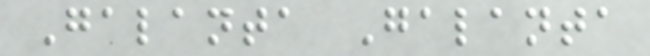Galanta Galanta
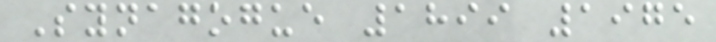Synagogue 1899 1975
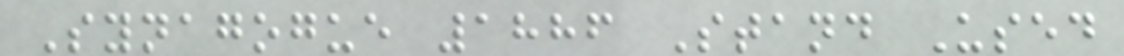Synagogue 1886 Stand Used
